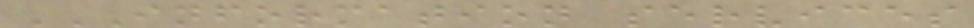INFORMATION SERVICES
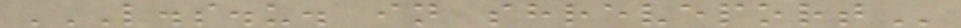L.S.U. IN SHREVEPORT
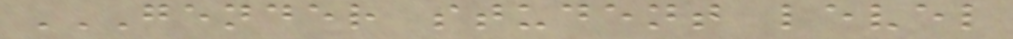GENDER STUDENT LEVEL
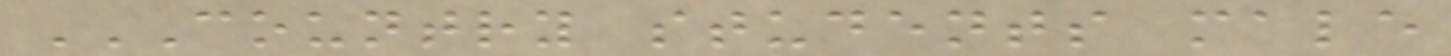COUNTRY STUDENTS MALE
